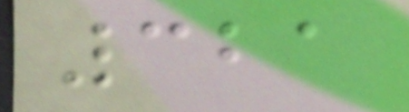321
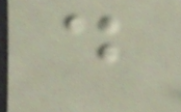d
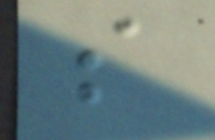s
